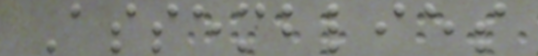Assemblies
